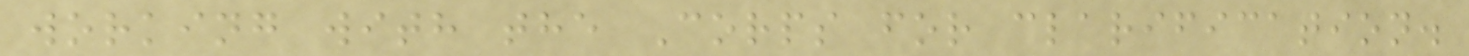working with the Corps for clarification.
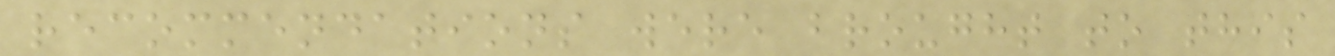recommendations were brought to this
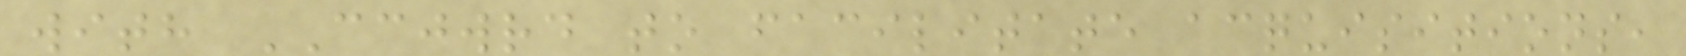with CCJWRD to facilitate acquisitions,
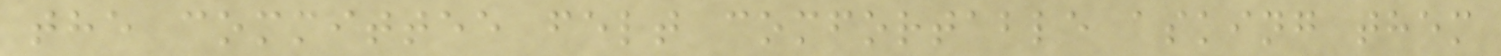the committee felt comfortable asking them
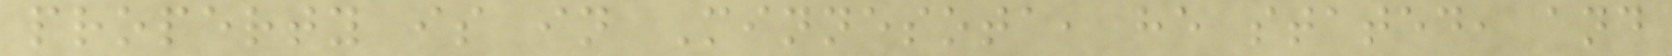property is in Minnesota, he stated, and
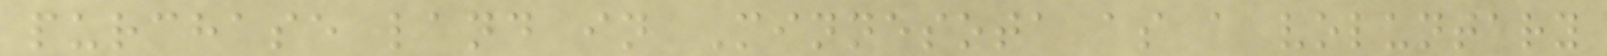purchase land in Minnesota as a voluntary
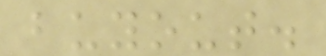buyout.
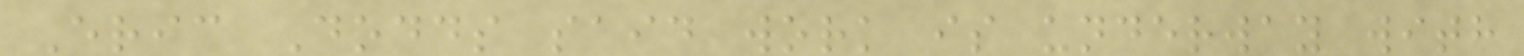Eric Dodds said work is underway with
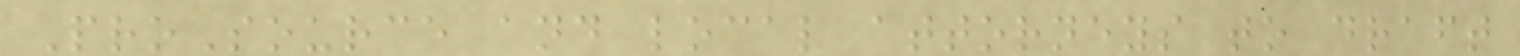ProSource and local attorneys to draft
